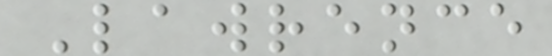Lawrence
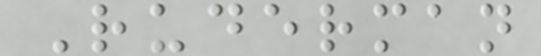Ruderman
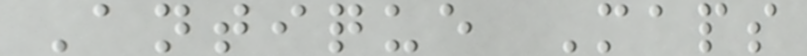Antique Maps
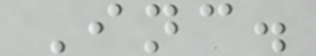Inc.
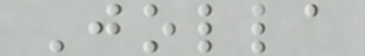Jolla
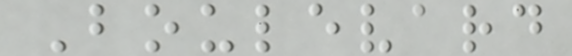Boulevard
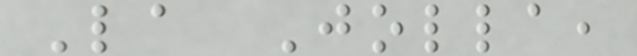La Jolla,
